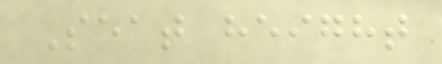Seat height
